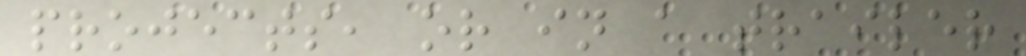projects, or in a trailer
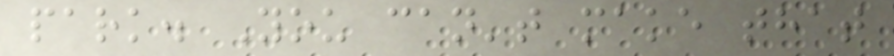park. You can't make that
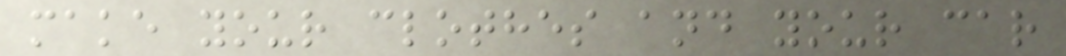make your clothes and your car
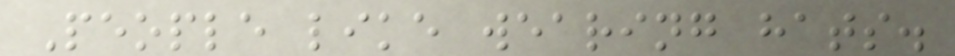People like wearing hats.
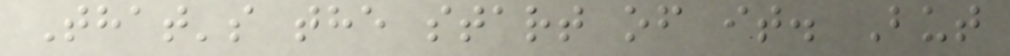That's the start of it. But
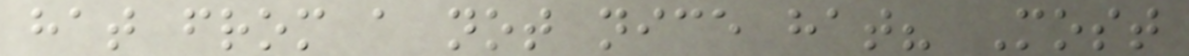hat from a not nice hat? Most
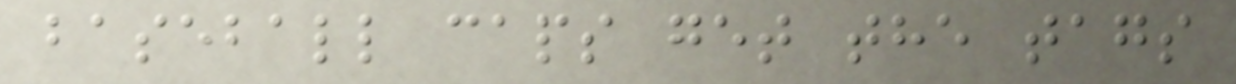baseball caps get the tags
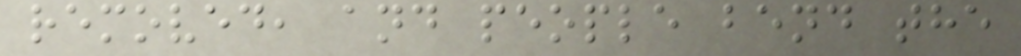removed, and people bend the
